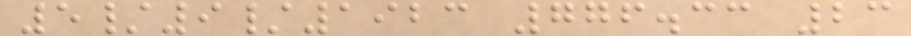5/9/1923 776.33 23
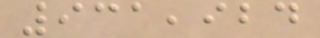931,924
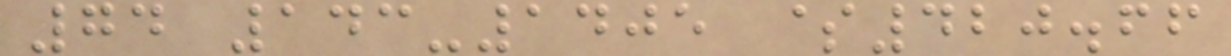74 143-1405 $420.66
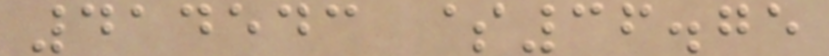414543 $36.75
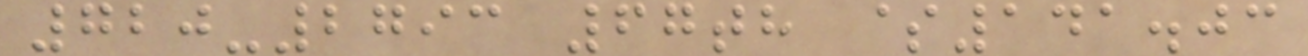720-2793 67th $141.03
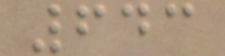643
